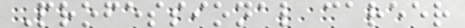Professional career
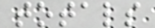totals
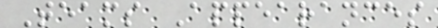Teams Appearances
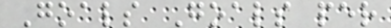Goals Goals per
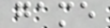game
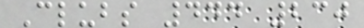Clubs 444 230
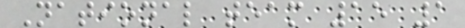National team 15 1
